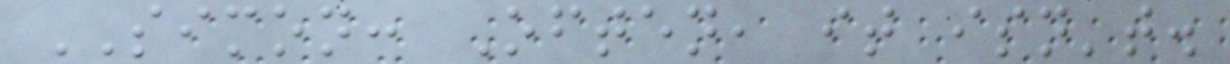SIMON: Often, it isn't.
